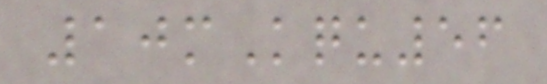10mKqu56
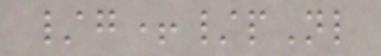/g+/pNl
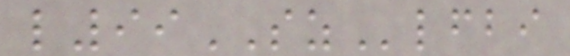l99SZlfbi
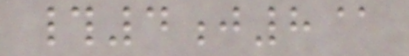#4j8@
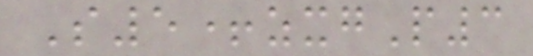S5+zxgP3
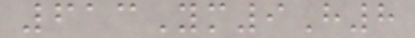613Ym9H8
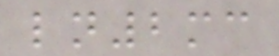ln2mc
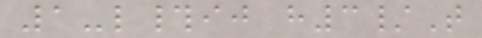1-l#ij h3/T
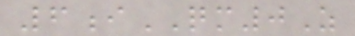6iQM0Z
